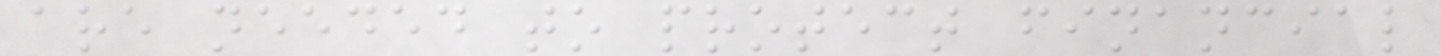are needed to protect financial
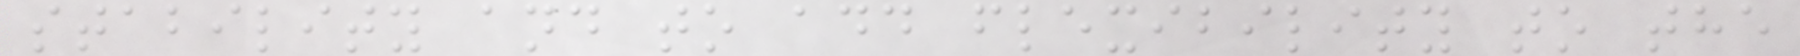stability and to add flexibility to the
